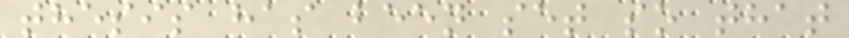thesis has been set so that
